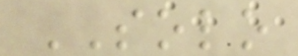SOLO
